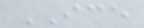ICE
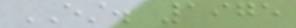EST. 1975
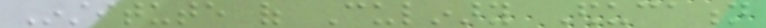Institute of Culinary Education
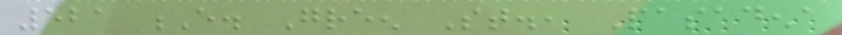521 E. Green St., Pasadena
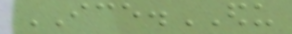ICE.EDU
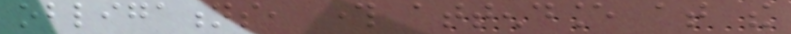obligations, through attendance at the
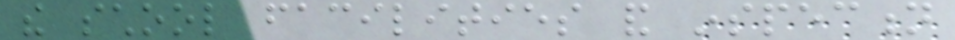the school facilities and inspection
